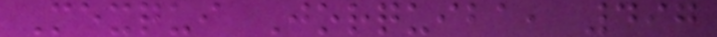Mexqui Jorquiba, 497
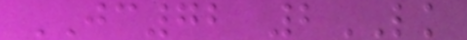JC72 2LK
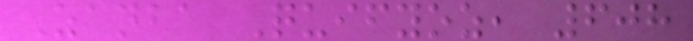Zanba Quifyoz, 608
